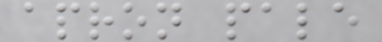apron pale
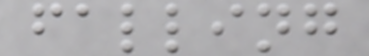falling
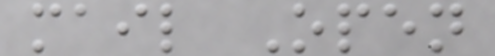mail Open
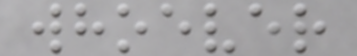whoever
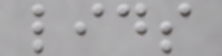lids
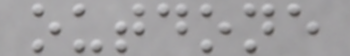outdone
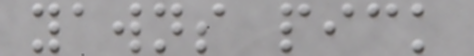yawns pick
